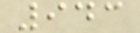943
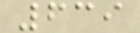639
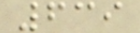639
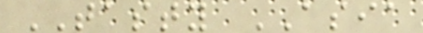TASTY ASIA
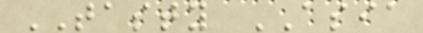TASTY ASIA
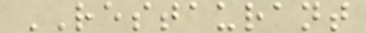RESTAURANT
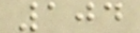104
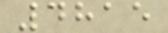4815
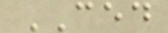CED
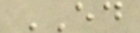ED
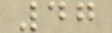47
